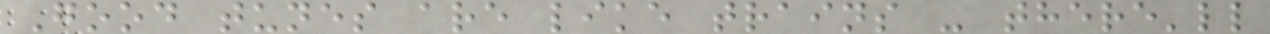Good tunes are like trains - there'll
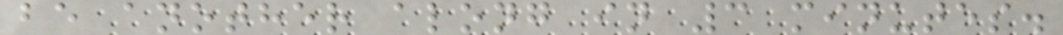be another along in 3 minutes.
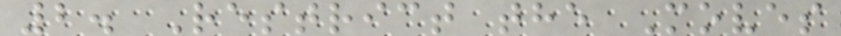2. Restrict the Moves
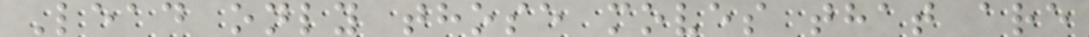Lead only those moves that are
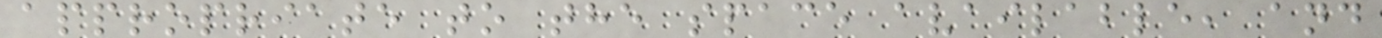appropriate to the space available, and
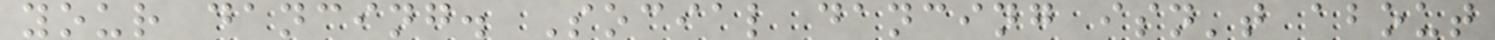your dancing. Social dancing isn't about
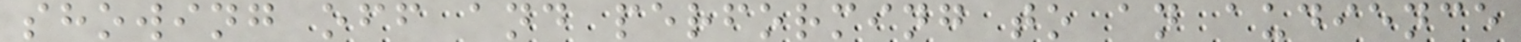showing off and performing to an audience
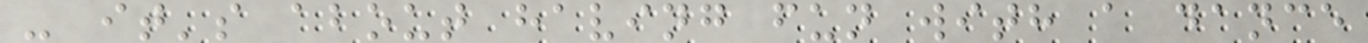- it's about having fun with a dance
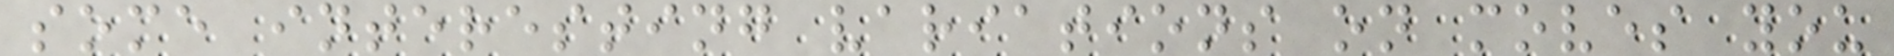some interesting variations on moves you
